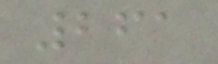261
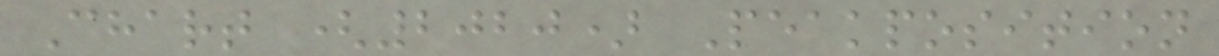Chart (2020) Peakposition
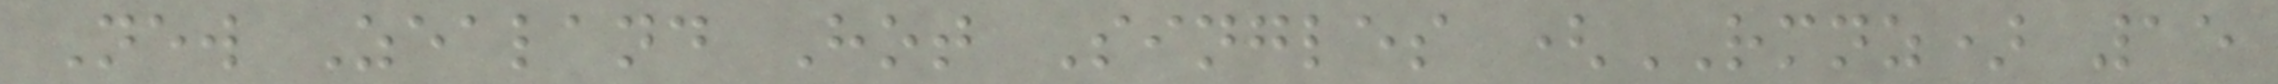New Zealand Hot Singles (RMNZ) 15
